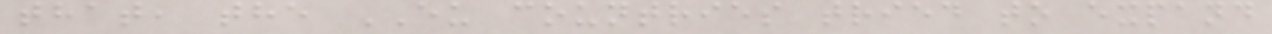that, the EU countries tried to expand
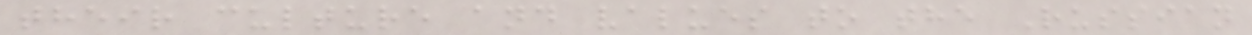their culture and values to the Russian
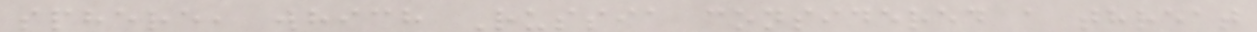sphere, which Russia considered a threat
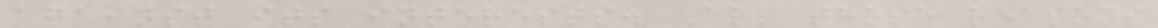against its interests. All those reasons
